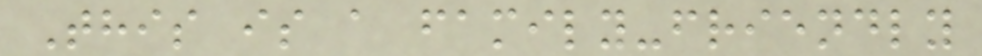This is a family-friendly
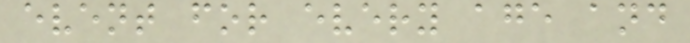event for every age and
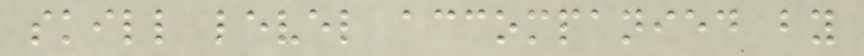skill level accompanied by
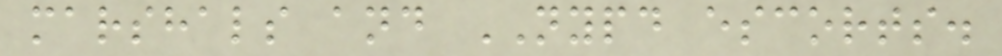marshals and NYPD escorts.
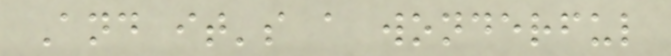And it's a wonderful
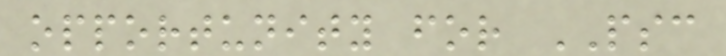opportunity for PSC
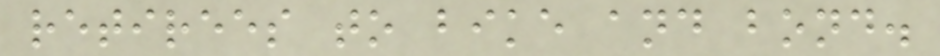retirees to bike and bond.
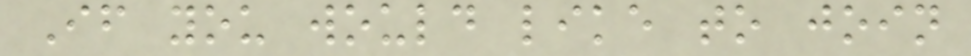If you would like to join
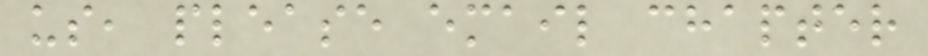us, please email chapter
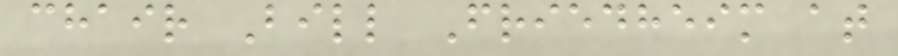chair Bill Friedheim at
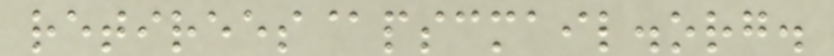retirees@pscmail.org.
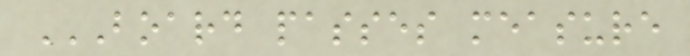BOARD PASSES MEASURE
